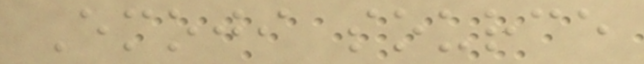Emoji source
